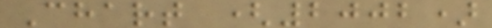Chart (2002)
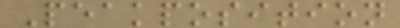Peakposition
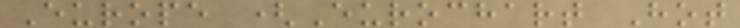Europe (Eurochart Hot
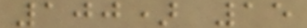100) 15
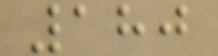180
